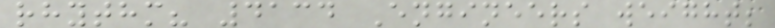rhythm? 4134 Engineers weight;
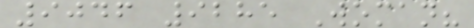9046 9285 Woman?
